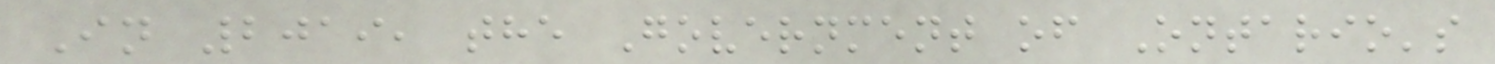In 2019, the Government of Ontario's
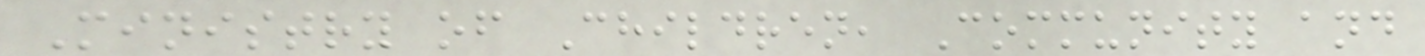Ministry of Children, Community and
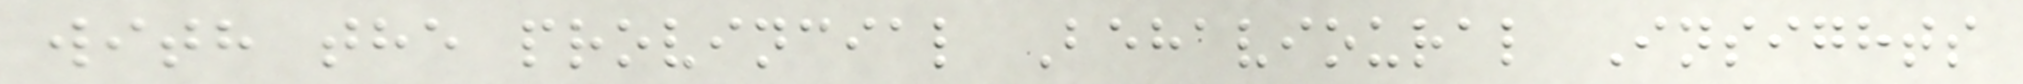with the provincial Behavioural Insights
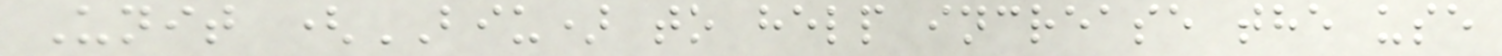Unit (BIU) to help increase the use
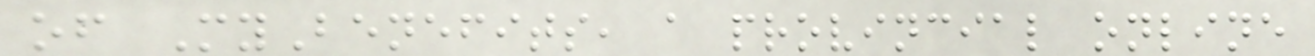of MyBenefits, a provincial online
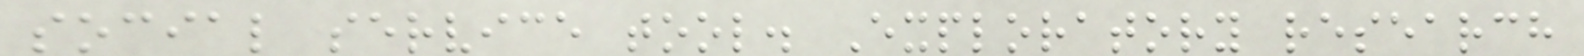social service tool. Exploratory research
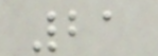21
